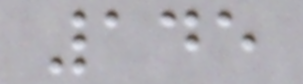145
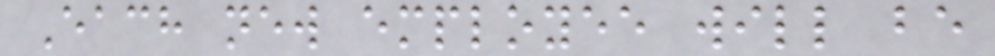Each new employee will be
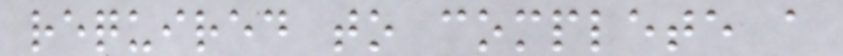required to complete a
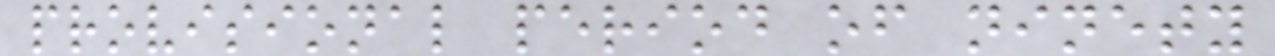provisional period of ninety
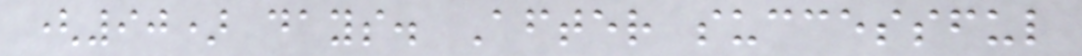(90) days. After successful
